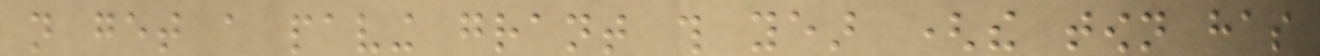not get a paving grant this year (the town has
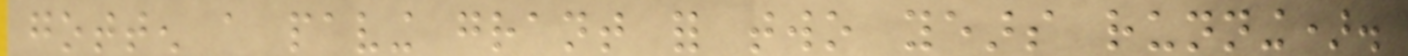gotten a paving grant for two years running).
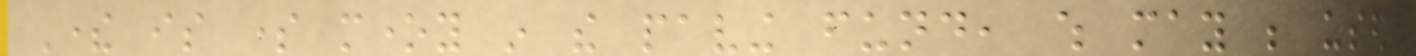There is some money in the paving fund, which may be used
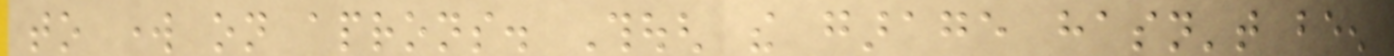to work on aprons. Though the garage hasn't been
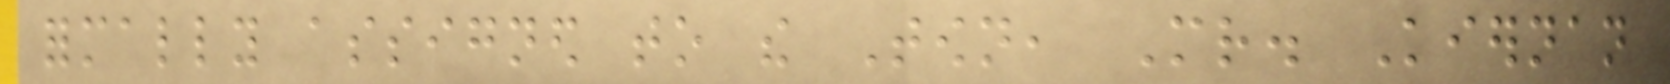formally assigned to the Town, Mr. Kiernan
